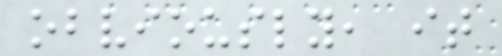obviously, it
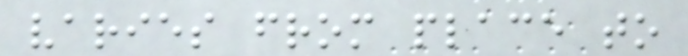varies from place to
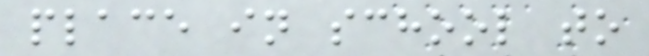place in school to
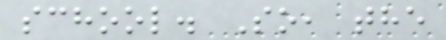school. So, the
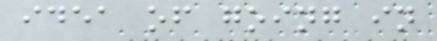idea of going in
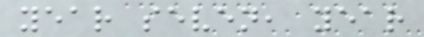year seven, year
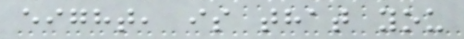eight, is that you
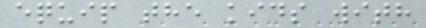equip the kids with
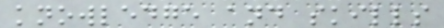knowledge and skills
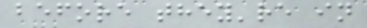before they're in
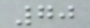70
